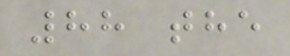88 the
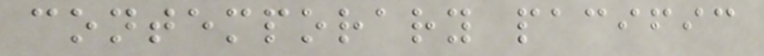contemporary pacific
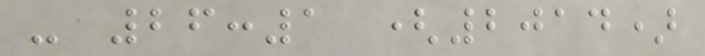- 26:1 (2014)
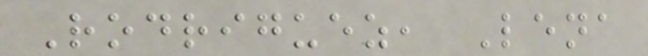Rodriguez, Lena
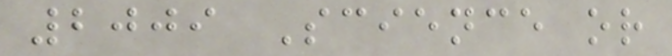2009 Science or
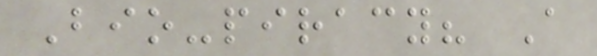Bio-piracy? A
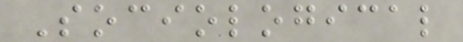Sociological
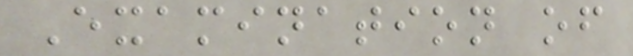Examination of
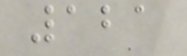121
